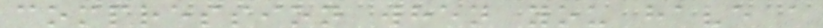compression when you have a
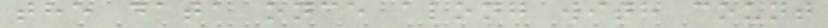the data once along with count
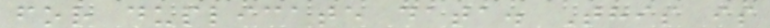for duplicate data. This is
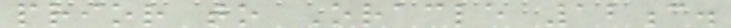prior to Oracle 12c.
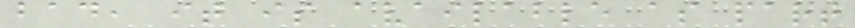bad, it is available as part
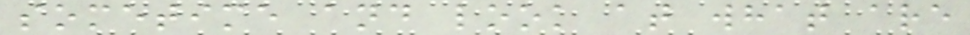sometime and look at what are
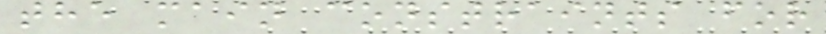the main constraints for
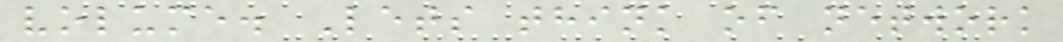volume. Lets think of network
